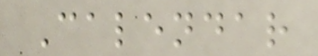Calendar
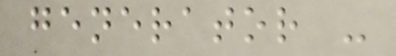generator -
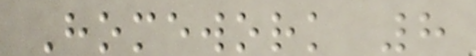Homework 8
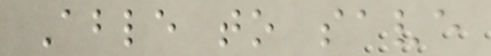Able to save
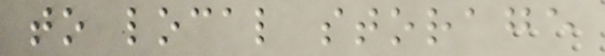to local storage
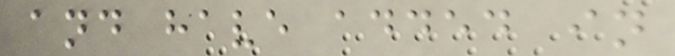and have added in
